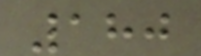180
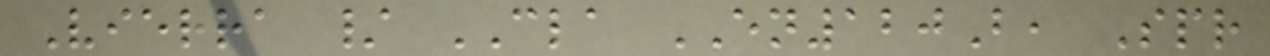Vierra / CLA EN120B, Spr
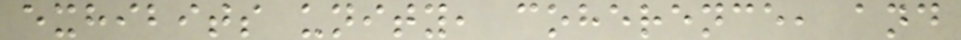exhibits unity, coherence, and
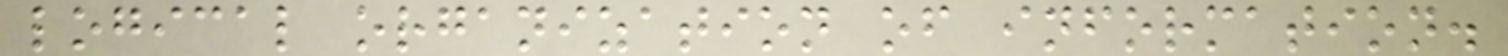logical organization of information.
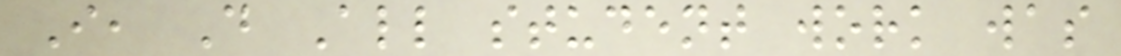I, D All student work was
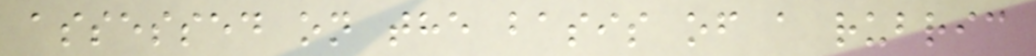assessed on the basis of a rubric
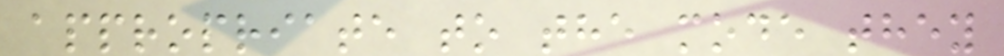appropriate to the mode they
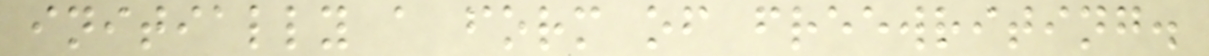initially a form of freewriting.
